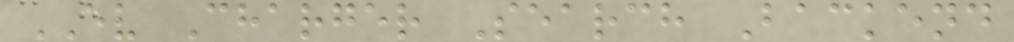EV Charger Search Backend
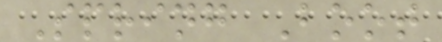Spring Boot
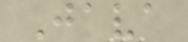Java
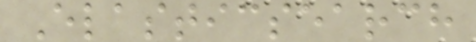Elasticsearch
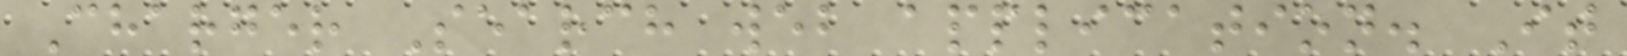Charger Search web application. It
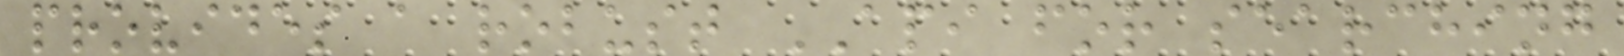provides a robust API for searching
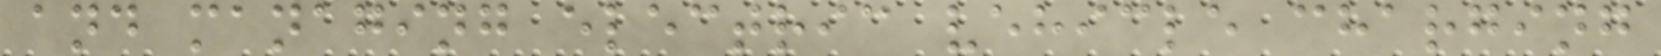and managing electric vehicle charging
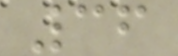36
